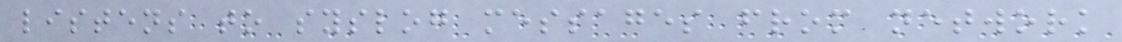listens to syslog messages from network
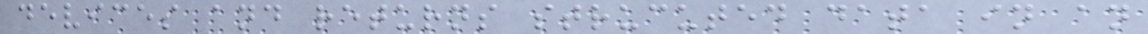devices and returns strucuted data in an
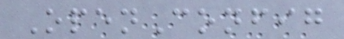OpenConfig
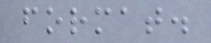format.
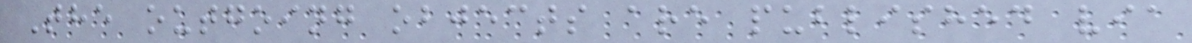The outgoing objects are published via
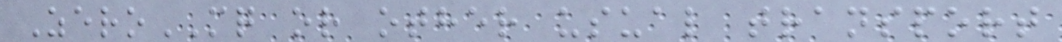ZeroMQ or other usual transport
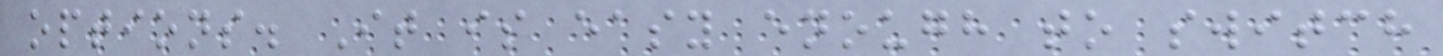options. It is easy enough to switch
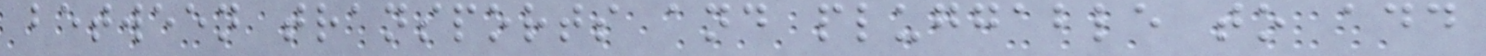between transports and pluggable to add
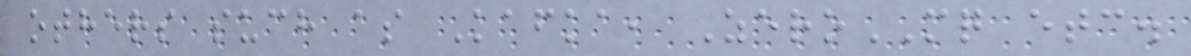others such as Kafka, ZeroMQ etc.
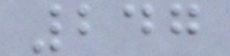247
